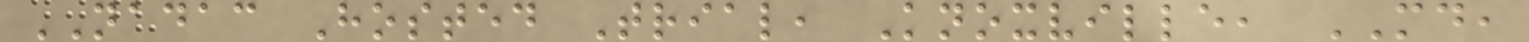NADAC Hosted Trial, Knoxville, MD,
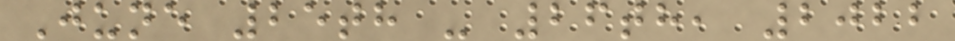June 25th - 26th, 2022
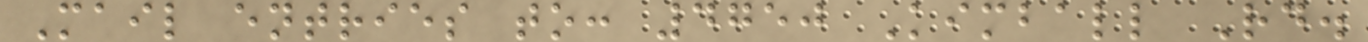Mail entries to: 4750 Kimball Rd.
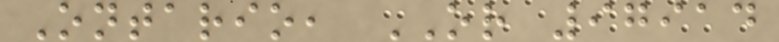Ontario, OR 97914
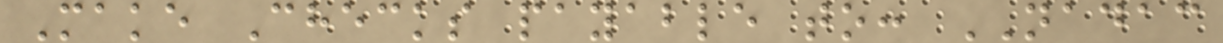Make Checks payable to: NADAC
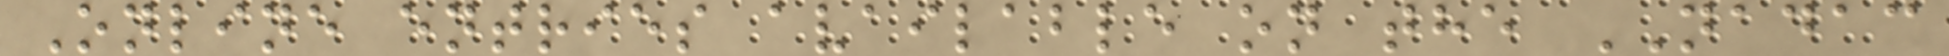Online entries available on the NADAC
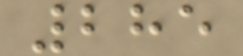285
